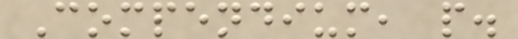Compendium, p.
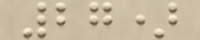27)
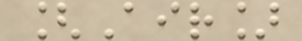[Air]
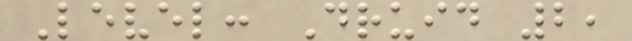Level: Druid 2,
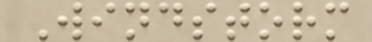Windstorm
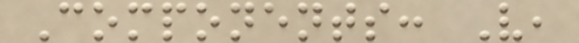Components: V,
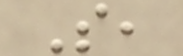S,
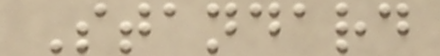Standard
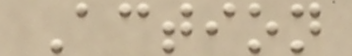Action
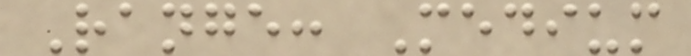Range: Medium
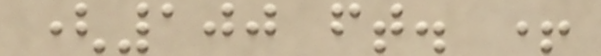(100 ft. +
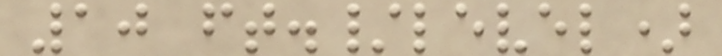10 ft./level)
